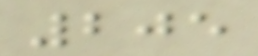205
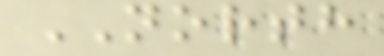NORTH
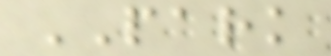PARK
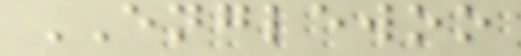ENGLEWOO
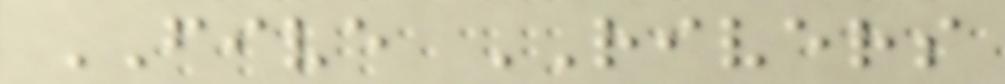FIVE RIVERS
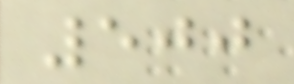500
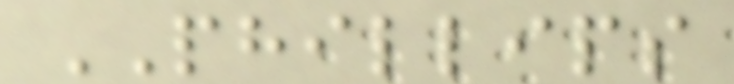PHILLIPS
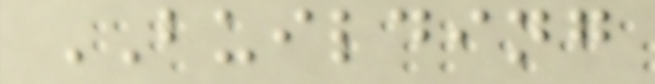BUILDING
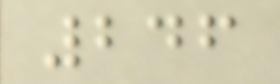246
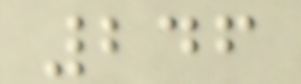246
